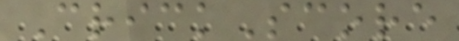CrickScore
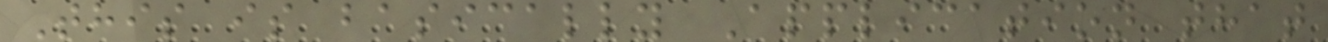This is basically Application that
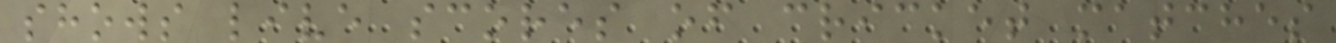shows live scores of cricket matches
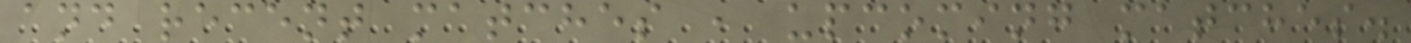and recent matches , upcoming matches.
